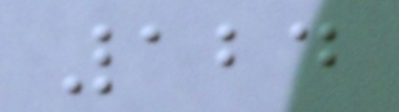124
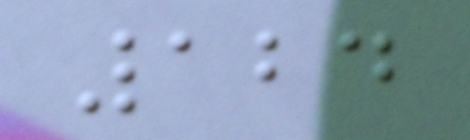124
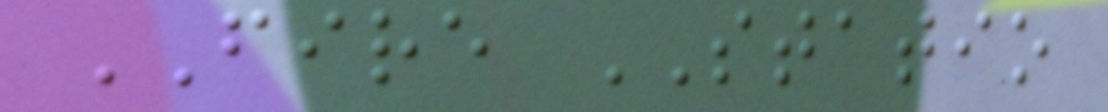FIRE STATIO
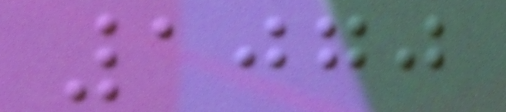1070
